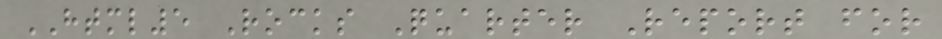HTML5 Rocks Quarter Report for
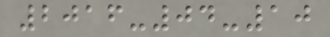2016-04-10
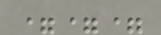===
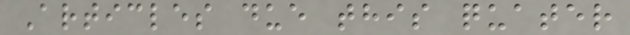Articles due this quater
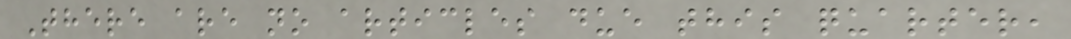There are no articles due this quarter,
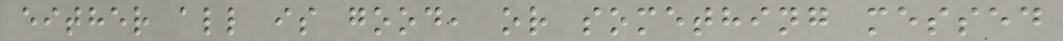either all is good, or something messed
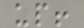up!
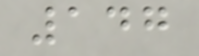147
